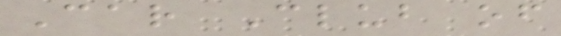Car Club of
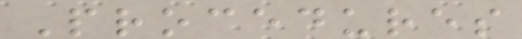Procedures
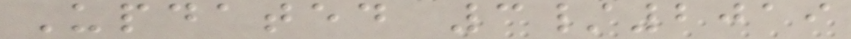Updated 3/2019
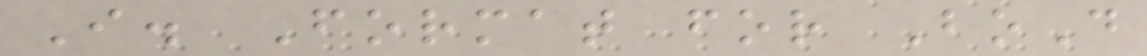I. Format for BoD
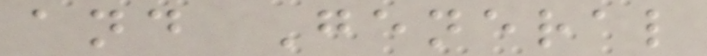and General
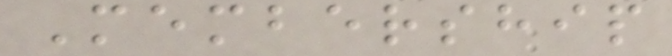Membership
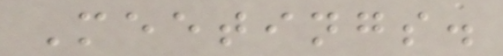Meetings.
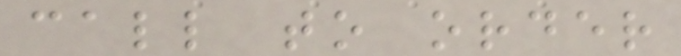call to order
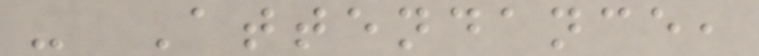- Attendance,
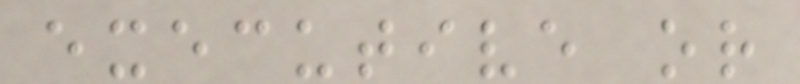executive or
